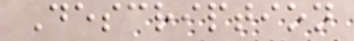Description
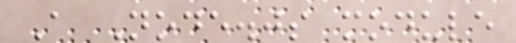A Node.js module
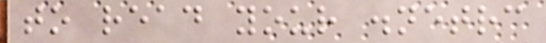to read your .netrc
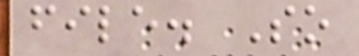file. So
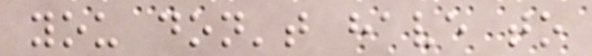you don't have to
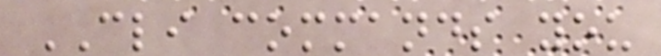CLI commands you
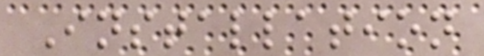Installation
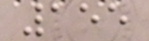155
